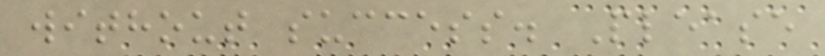without success. Please
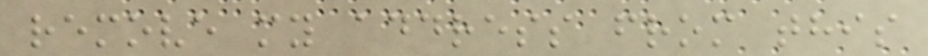remove my address from this
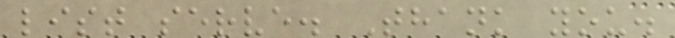list serve. Thank you.
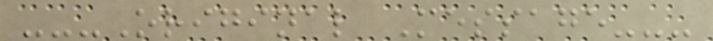---Original Message---
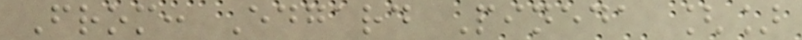From: Edgard Pineda []
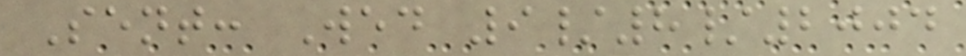Sent: Wed 9/8/2004
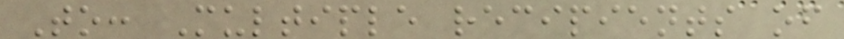To: Multiple recipients of
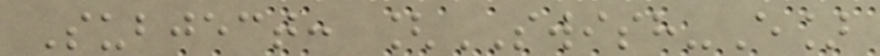Subject: [SWISH-E]
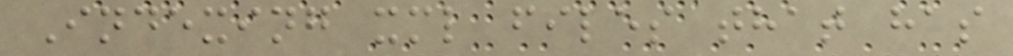Indexing xml files that has
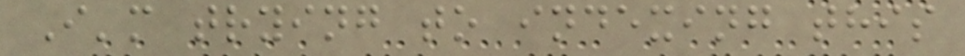I'm trying to indexing this
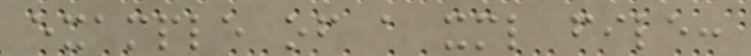example of a xml file:
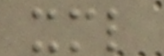xml
